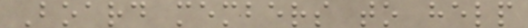Board members to help
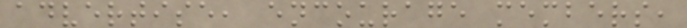advertise, encourage members,
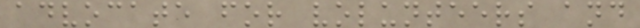advocate for volunteers and
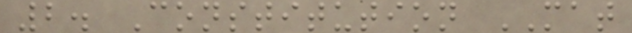2. Constitution MAT
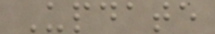Update
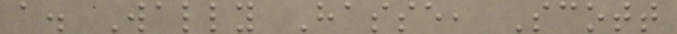a. Wally Hasse, Scott
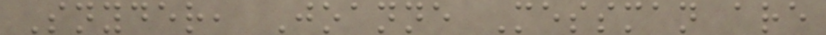Snyder, Joanne Messman are
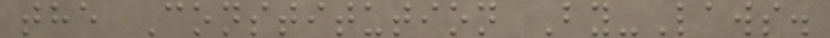the Constitution By-Laws.
